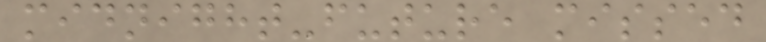midnight-future missed
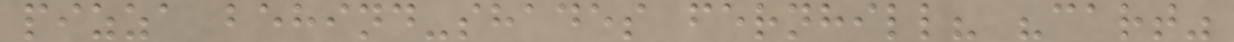pizza behind-shades fernhill? "cart"
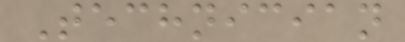Technician
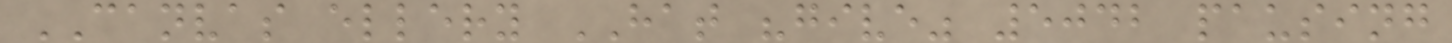CANVAS ellery HAT "give" 5042 pausing
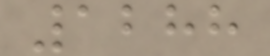1288
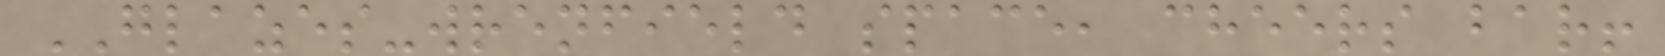GLAZES-wrenfield space, cheers bar!
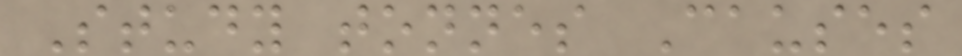Study tonnes Causes
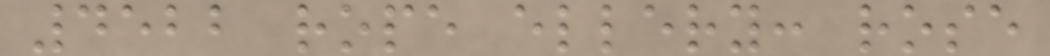4522 rope ellery: rose
